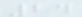24
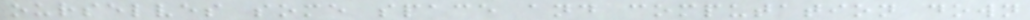ourselves some space and computation down
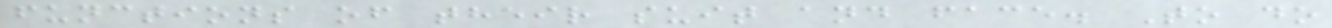functions of their suit and face. To do
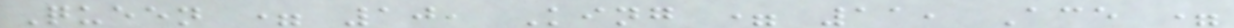Queen = 10, King = 11, Ace =
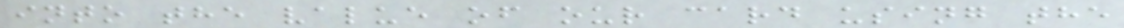into the value of our card using the
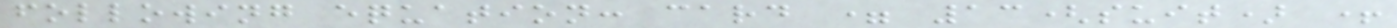following equation: card = 13(suit) +
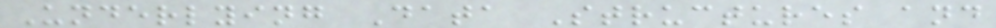Underlying Data Structures and
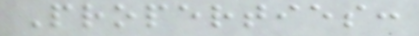Properties:
